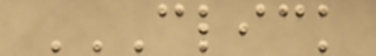CLICK
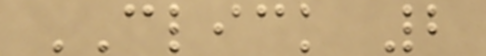CLICK 2
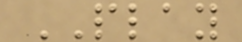PLAY
